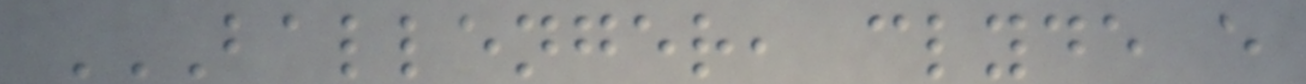BALLENGER, CLYDE E
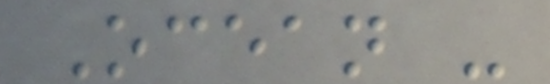Ocean -
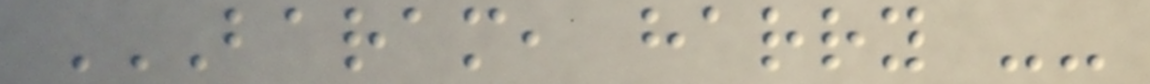BARAM, HARRY --
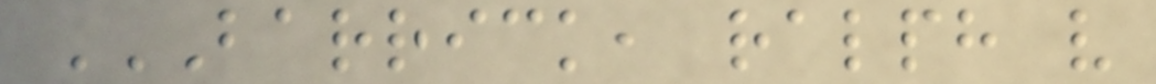BARRICK, RALPH V
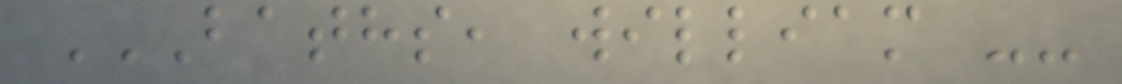BATHS, WILLIAM --
